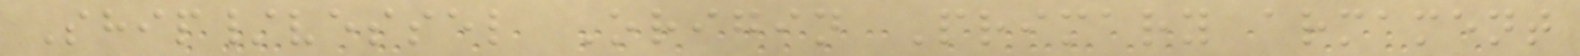Ship/vessel Origin Primary armament
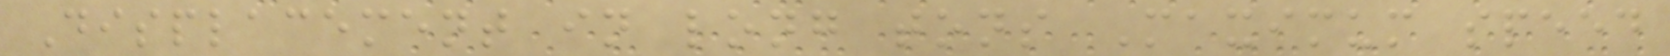Displacement in long tons Maximum speed
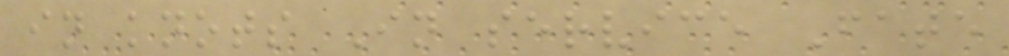in knots In service Fate
